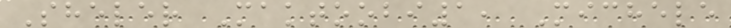Sheler Maktoobi1, Michele
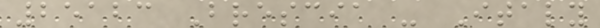25123 Brescia - Italy
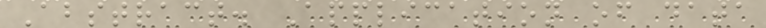Abstract. Application of data
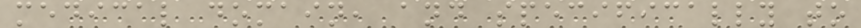medical domain, and specifically to
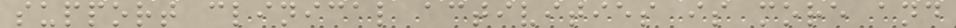support clinical activities is more and
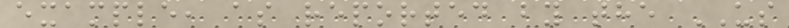example, as reported by the US
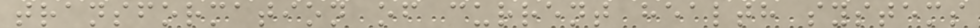transformation of current health systems
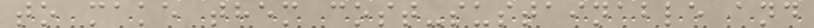to make them cost-sustainable and
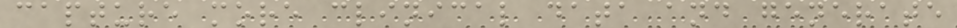capture more clinical data and generate
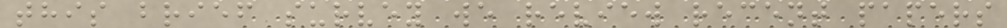this brief survey we review recent papers
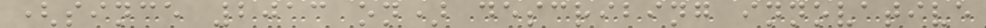(since 2013 on) describing innovative
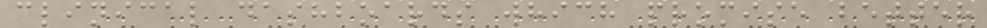clinical dashboards which promise better
